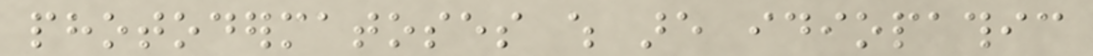photodermatoses which are idiopathic
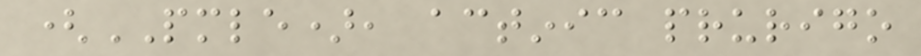(PMLE), actinic prurigo
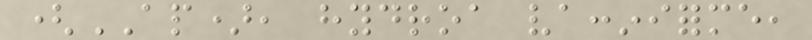(AP), hydroa vacciniforme,
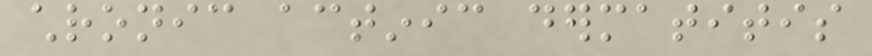chronic actinic dermatitis
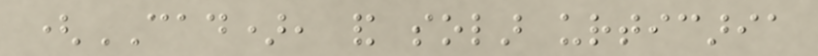(CAD), and solar urticaria
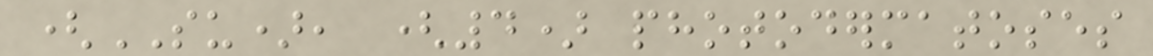(SU), (4) photodermatoses
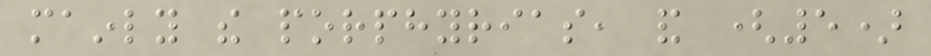mainly the porphyrias, and (5)
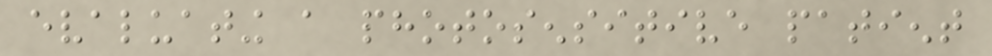evaluating a photosensitive patient
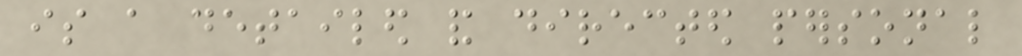is a detailed and directed personal
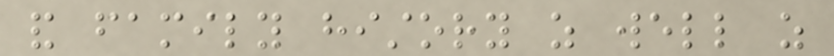and family history as well as
